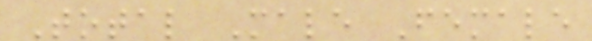Total Male Female
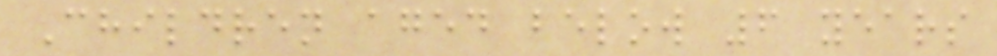Children aged below 6 years
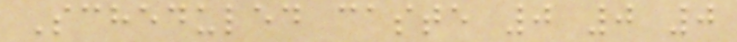Scheduled caste 0 0 0
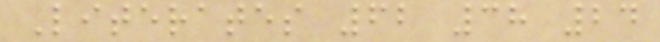Literates 62 38 24
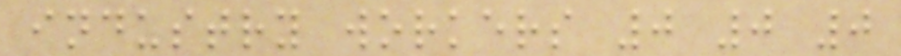industry workers 0 0 0
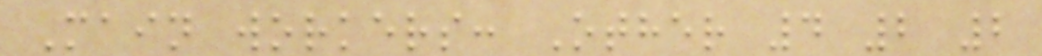Main workers: Other 4 2 2
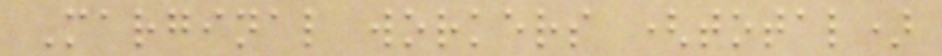Marginal workers (total)
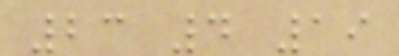23 4 19
